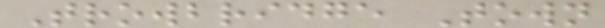Trowbridge Town
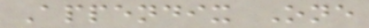Appendix One
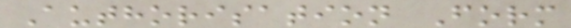Authorisation Form
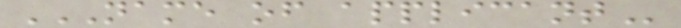NAME OF APPLICANT
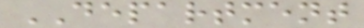DEPARTMENT
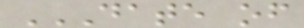DATE OF
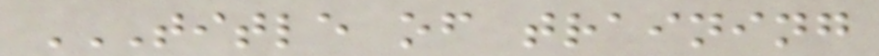TITLE OF TRAINING
